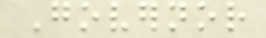Governor
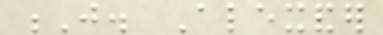J. Alexander
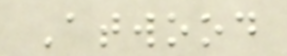Atwood
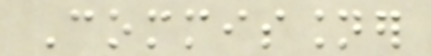Commissioner
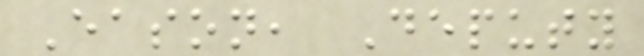Eason, Deputy
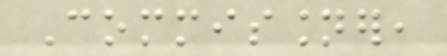Commissioner,
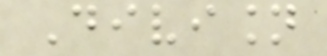Division
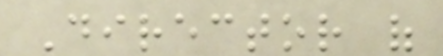Director of
